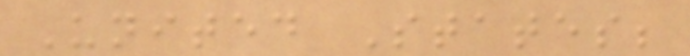United States;
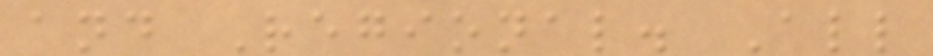and Regional. All
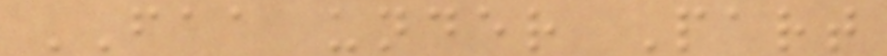FAA under Part
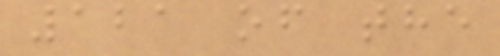121 of the
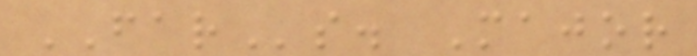FARs. Major
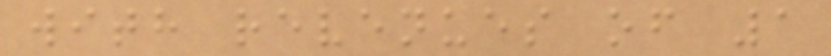with revenues of 1
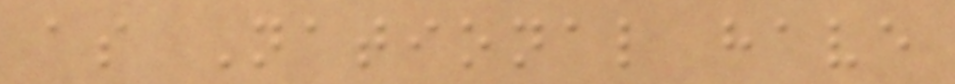as National have
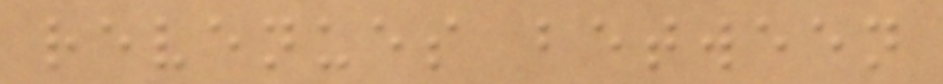revenues between
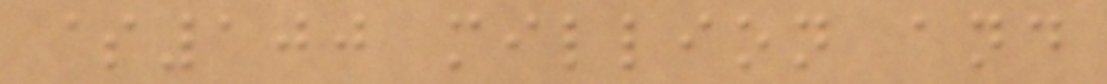$100 million and
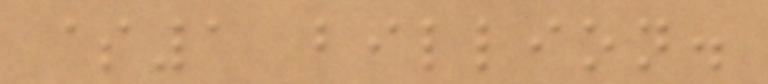$1 billion.
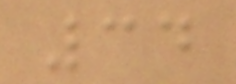34
